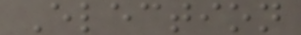Election
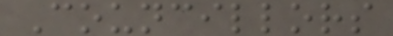Councillors
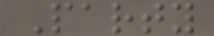Party
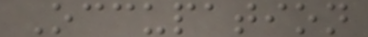Occupation
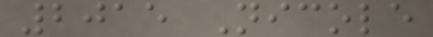2015 Nicole
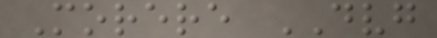Morere DVG
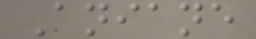Aniane
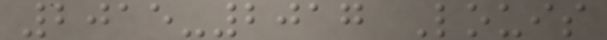2015-2017 Louis
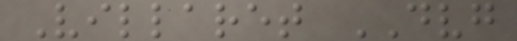Villaret DVG
